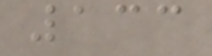133
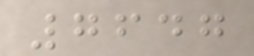7647
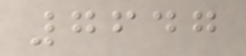7647
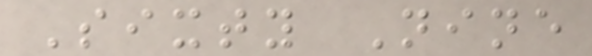Sixty Nine
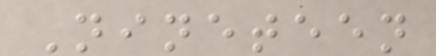Nineteen
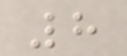8
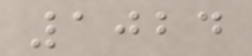1024
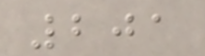201
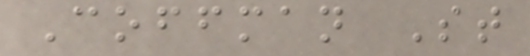Coffman St
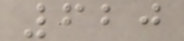620
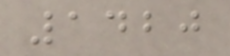1420
